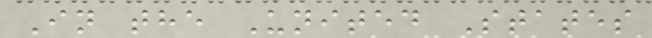In the United States
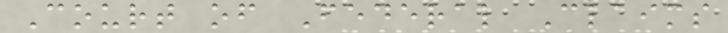Court of Federal Claims
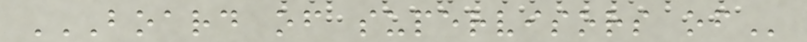BOARD OF SUPERVISORS OF
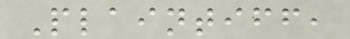Plaintiff,
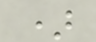)
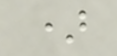)
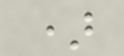)
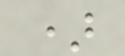)
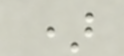)
